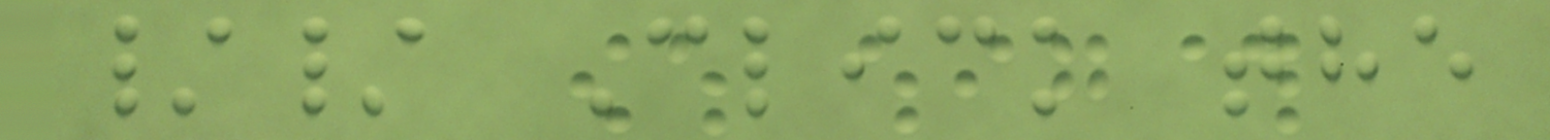// Click the
